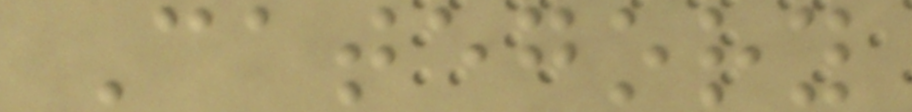Category
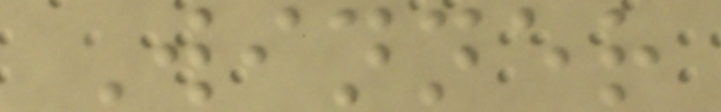Winner
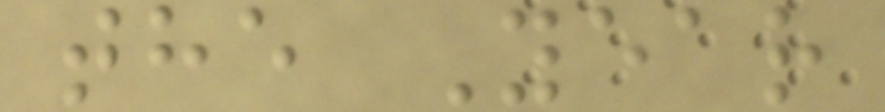the Year
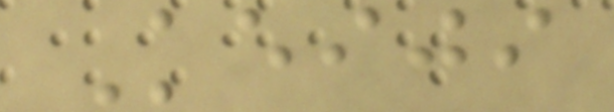Keiji
